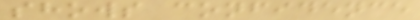shows confidence
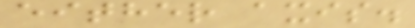either axis.
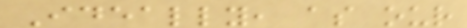Ideally, as our
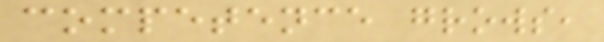competence grows,
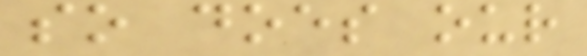so does our
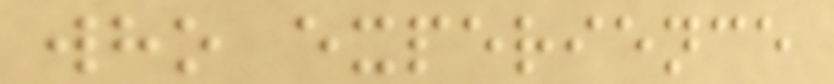who experience
